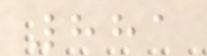881
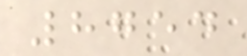8754
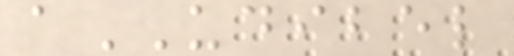aUDIBEL
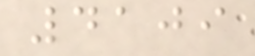4109
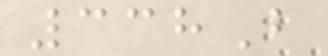338B
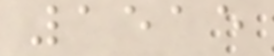1515
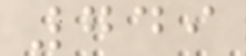749
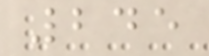245
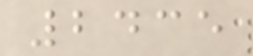2435
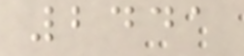2441
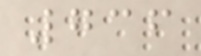736
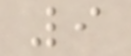9
